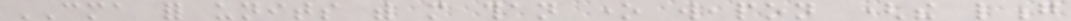CMA for units with more than one weapon (the long
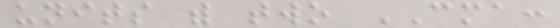units with two CMA:
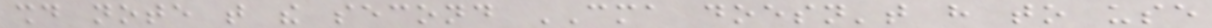should note that the second CMA doesn't have to use
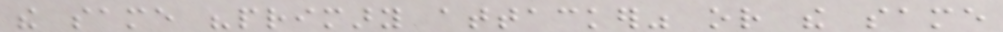the same "primary attacker" or the same
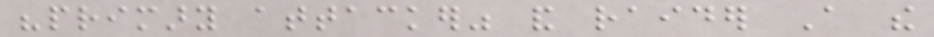"primary attacker" and raider A the
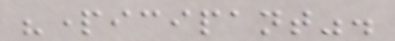"participant".
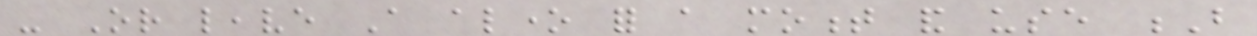- Or leave A alone for a moment and use B
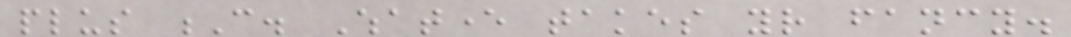plus C. Whatever takes your fancy.
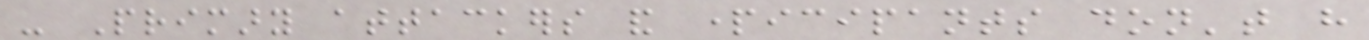- Primary attackers and participants don't have
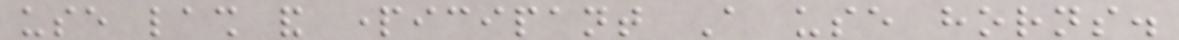use lash and participant A use horns.
